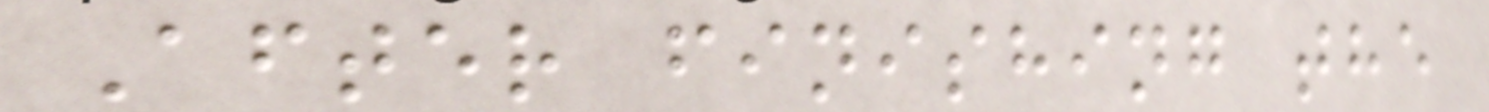After finishing the
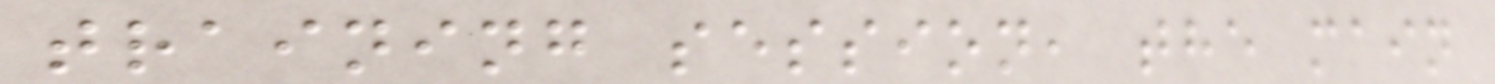training session, the main
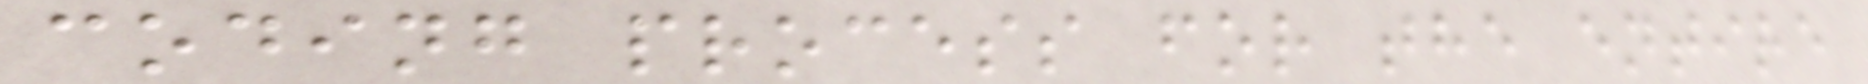coding process for the entire
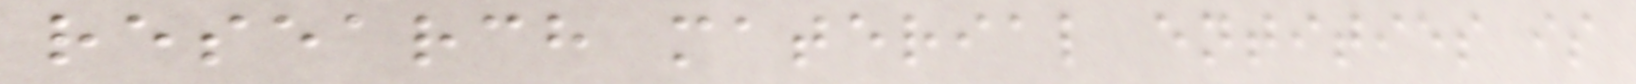research material entities is
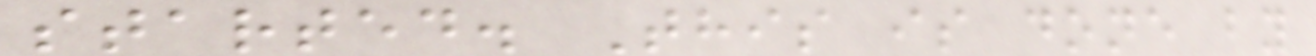started. This is done by
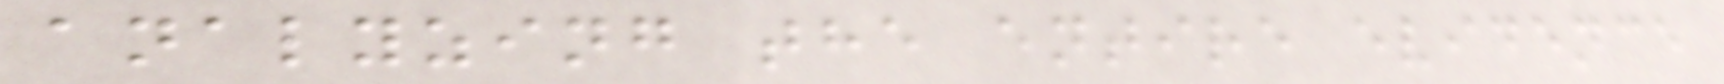analyzing the entire evidence
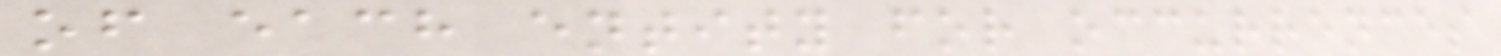of each entity for occurrences
